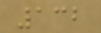132
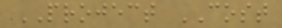PROJECT COST
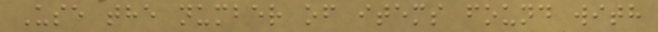Use the number of items found with
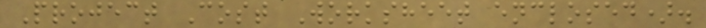Project Cost Worksheet enclosed).
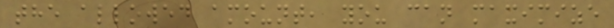the allowed amount, you can maximize
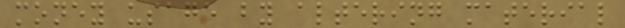money usage by altering material
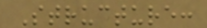Structure:
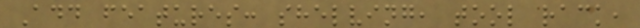Add features: shelving, tool rack,
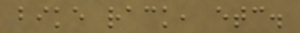bike rack, etc.
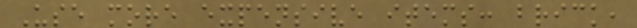Use more expensive items: brick,
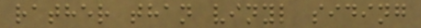rather than vinyl siding
